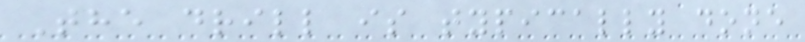The drill is typically done
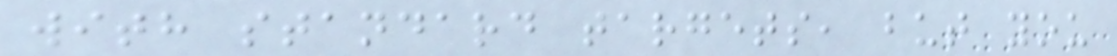with standard targets, but you
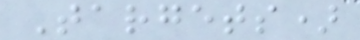Targets)
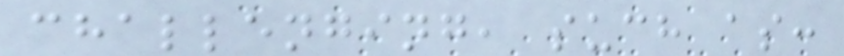challenging, such as:
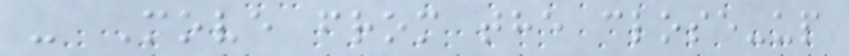- Move from the close-up
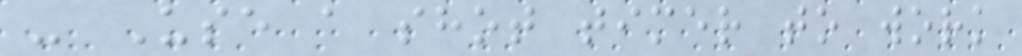- Use a shot timer to work
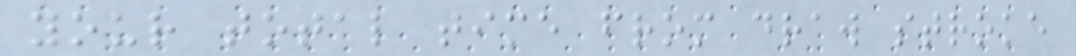your total time from draw stroke
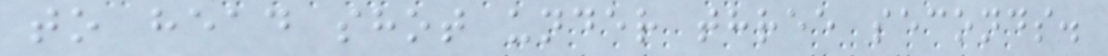to head shot under three seconds.
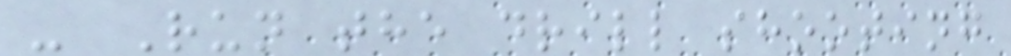- Run the drill shooting
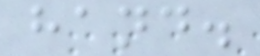hand.
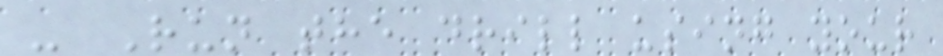- Run the drill using your
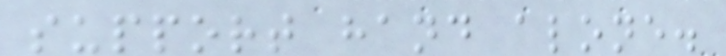support hand alone.
